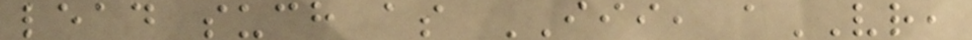lead such as III, aVR,
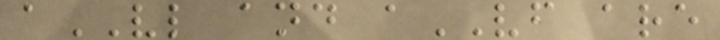aVL and aVF are
